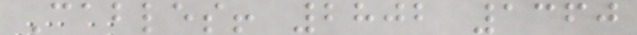Cables! 2802 1360
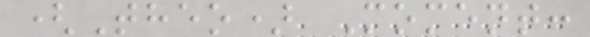(Theo) Moment:
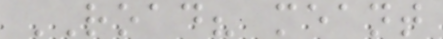ROAD? meant
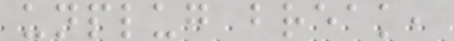unplug break,
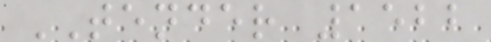TENDER 1522
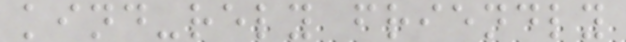kind-rely friendly
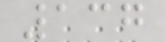137
